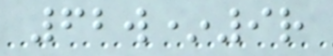62w*9r
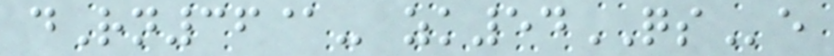dRn36@- zk54QSe
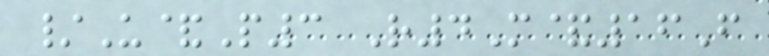/U&P3 R4M&16F
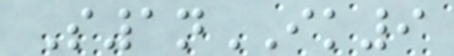S1nIK9
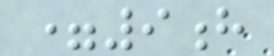=9h
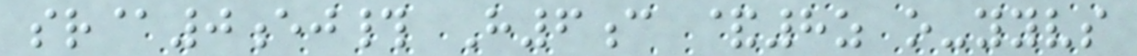sr@0ej# H6c &8z o-yyvs
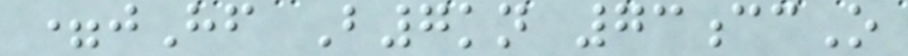=jHf B7kn 73ccO
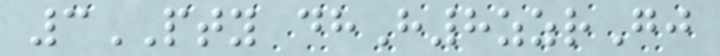3PTY dhH8zzrGj
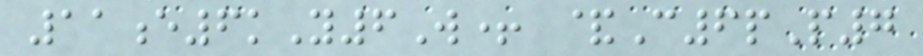11e6kY6W+ &C6pP7
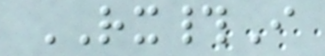RX#I
